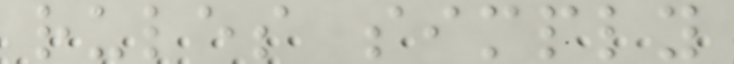rules simply
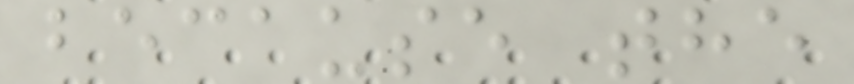because the
